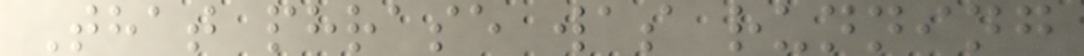That phrase was running
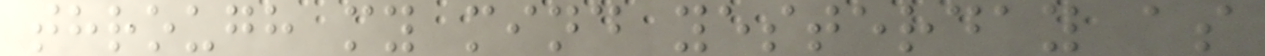through my mind yesterday as
